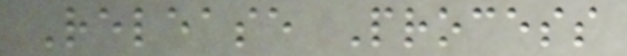Release Process
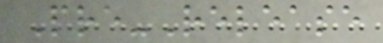Pre-Release
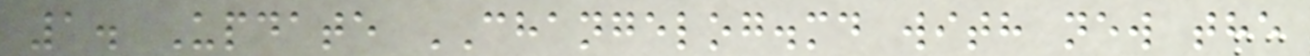1. Update CHANGELOG.md with new the
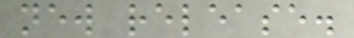new release.
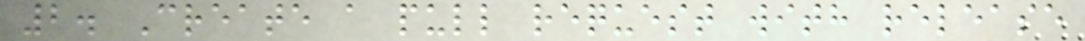2. Create a pull request with release
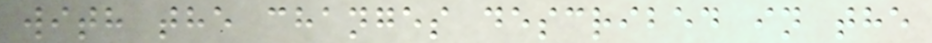with the changes described in the
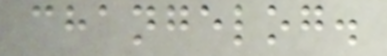changelog.
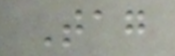Tag
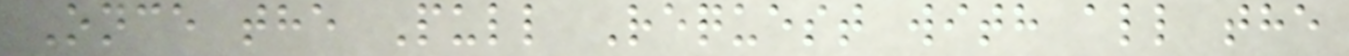Once the Pull Request with all the
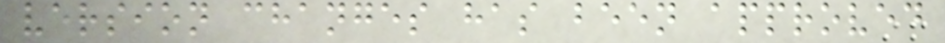version changes has been approved
